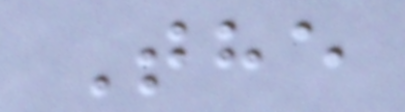The
